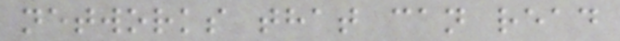networks that can read
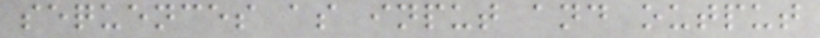sequences as input and output
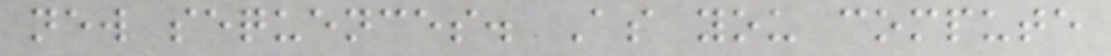new sequences. As you compute
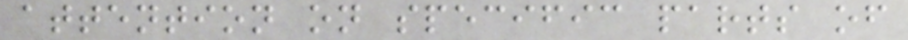attention on specific parts of
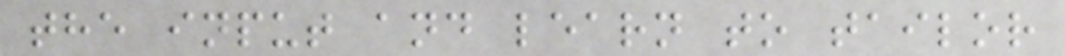the input and learn to tailor
